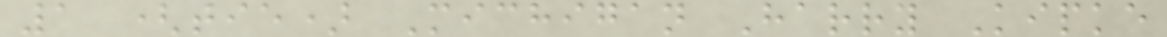1 (tie) Michigan Harry Kipke
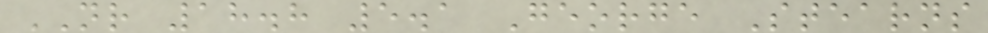NR 18.8 5.1 George Stearns
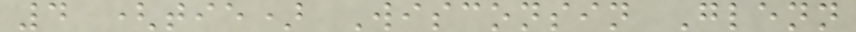4 (tie) Wisconsin Glenn
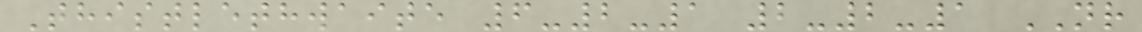Thistlethwaite 6-2-1 2-2-1 NR
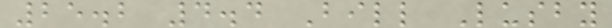25.2 4.4 Bill Lusby
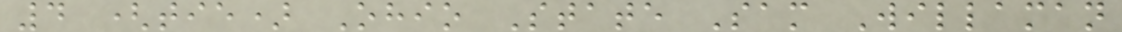4 (tie) Ohio State Sam Willaman
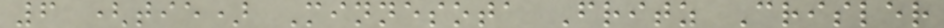6 (tie) Minnesota Fritz Crisler
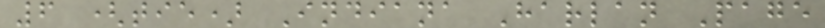6 (tie) Indiana Harlan Page
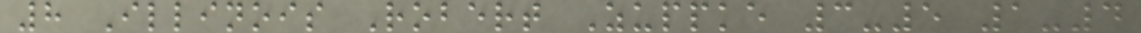8 Illinois Robert Zuppke 3-5 1-4
